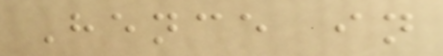Hence in
